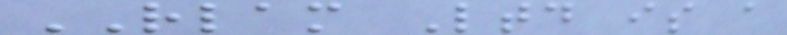RLAM Ltd is a
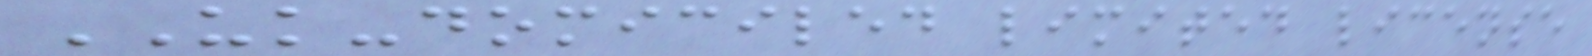UK-domiciled limited license
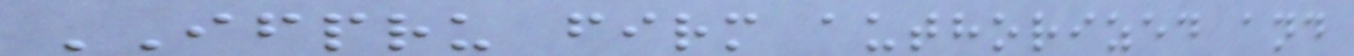IFPRU firm authorized and
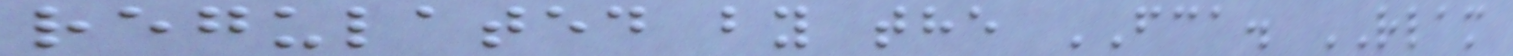regulated by the FCA. RLAM
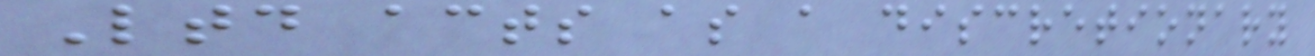Ltd acts as a discretionary
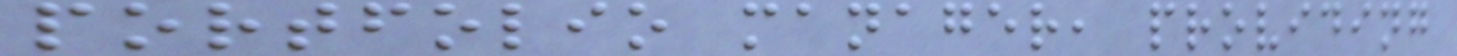portfolio manager, providing
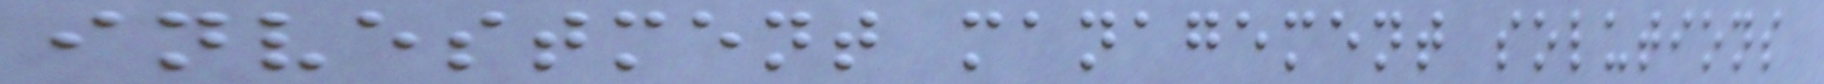investment management solutions
